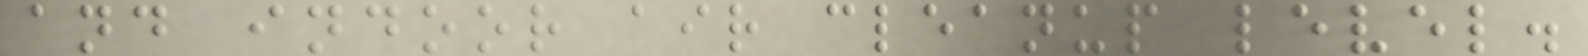and indoor air cleanup level.
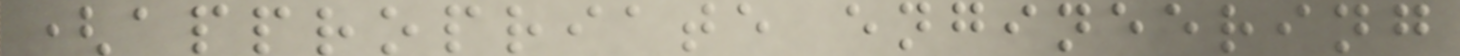(appropriate engineering
